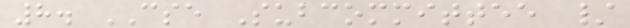8. CSE Subcommittee /
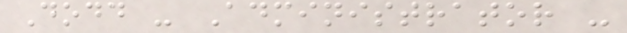Dodd - Administrator -
